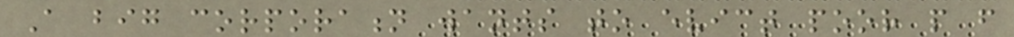A big corporation wants to evict poor people from
